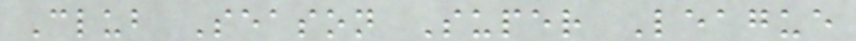Club Season Super League
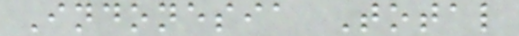Indonesia Total
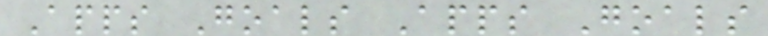Apps Goals Apps Goals
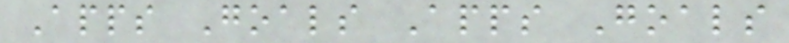Apps Goals Apps Goals
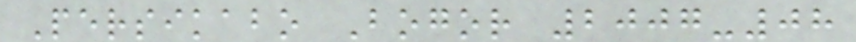Persikabo Bogor 2007-08
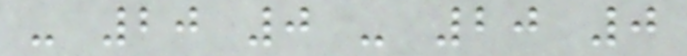- 20 0 - 20 0
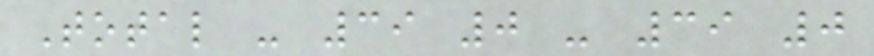Total - 39 0 - 39 0
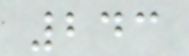243
